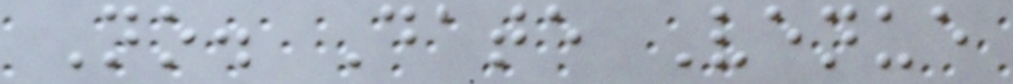No. Date Venue
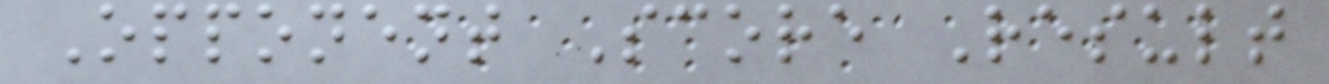Opponent Score Result
